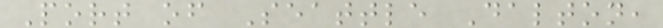Port of Seattle Dalton,
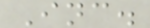Inc.
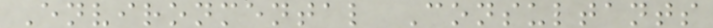Environmental Consultants
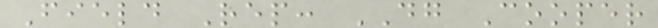Field Rep: DG Cooper
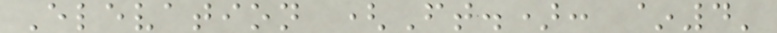Elevation (Ft.): ~4'
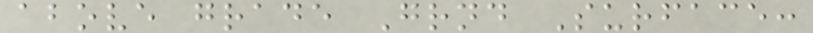above grade Grnd Surface:
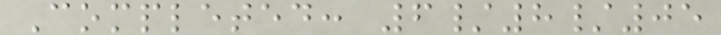Completed: 6/8/05
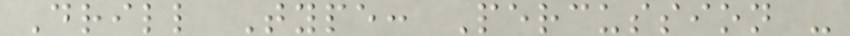Drill Type: Percussion -
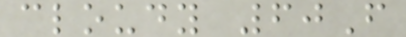cloudy 60F
